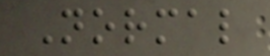Normal
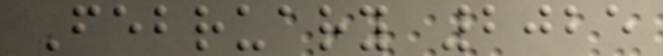February 2025
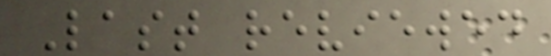Last reviewed
